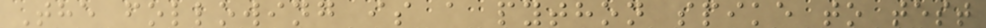The following is a python spike to test
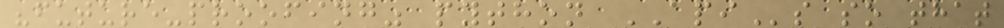"future-proofing" python APIs so that
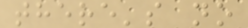there's no
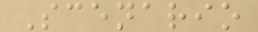Scenario
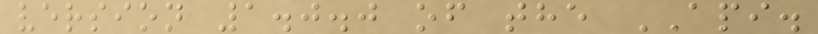version 1.0.0 of the API.
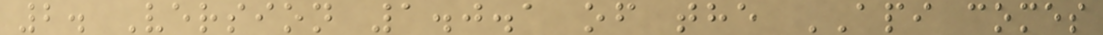2. Version 1.0.1 of the API comes
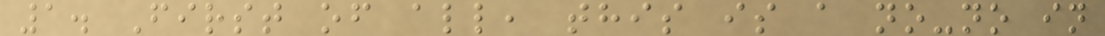1. First of all, this is a no-no in
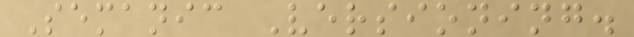Semanic Versioning.
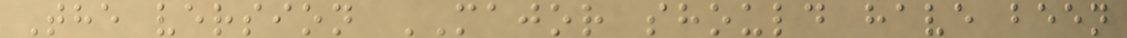The version MAJOR should have been
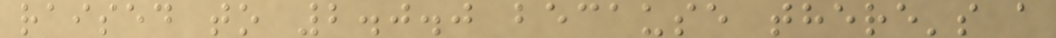raised to 2.0.0 because there's a
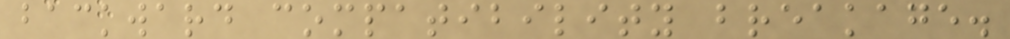backward compatibility breakage.
